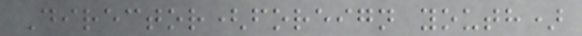Director(foreign youth)
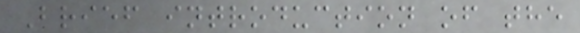Brief introduction of the
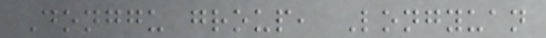Donggu group, Longyuan
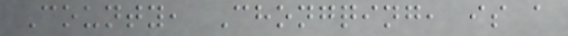County, Chongqing, is a
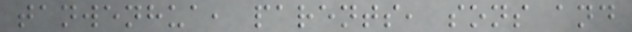tanwenhua, parents, sons and
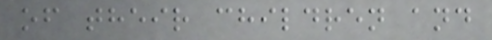of their children and
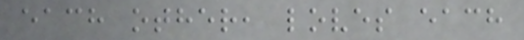each other, loves each
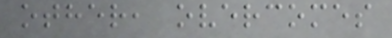other, overcomes
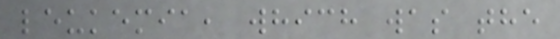leukemia, which was the
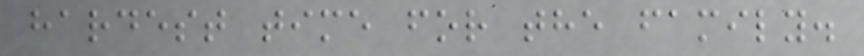hardest time for the family.
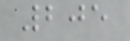205
